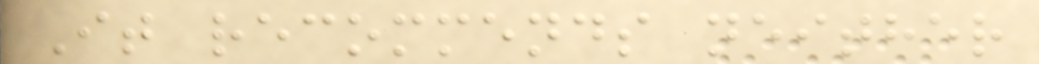It recommends neither
